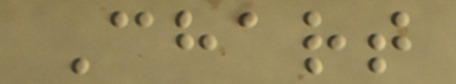Chart
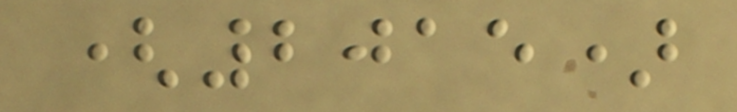(2015)
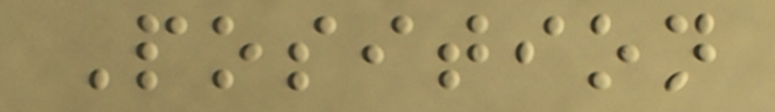Position
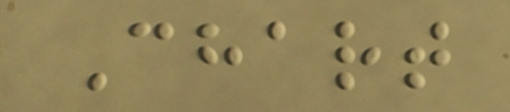Chart
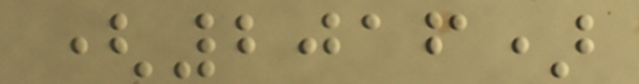(2016)
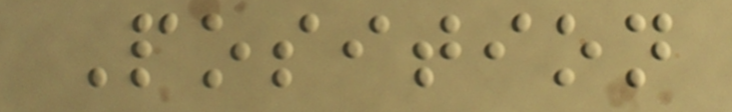Position
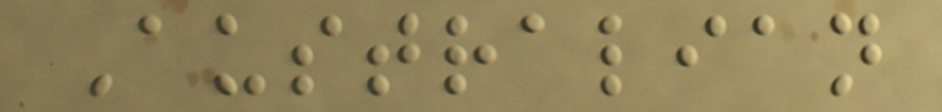Australian
